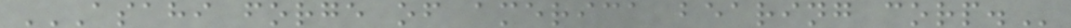ASAHI FORGE OF AMERICA BEARING CORP.
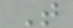T
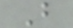B
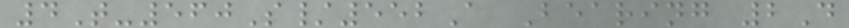4T-560S/552A Bearing 2D
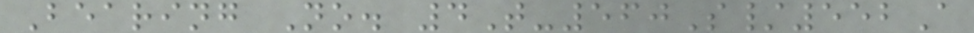Bearing No. 4T-560S/552A
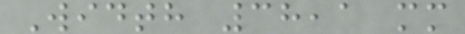Width 38,1 mm
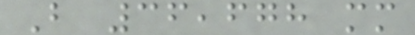B 36,678 mm
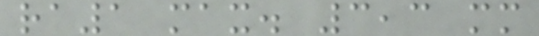ra1 max. 3,3 mm
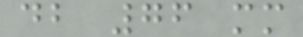db 76 mm
